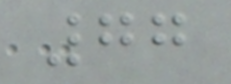77
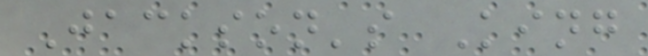Jackson's King
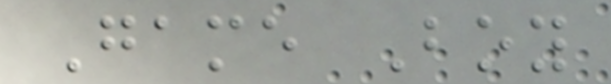Game Boy
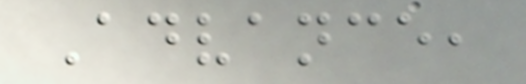Advance,
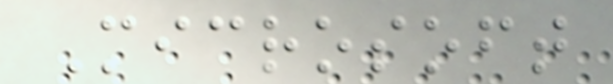Microsoft
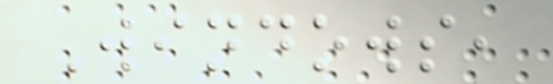Windows,
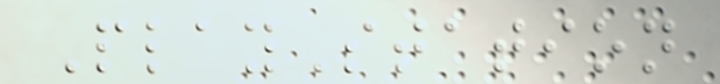PlayStation
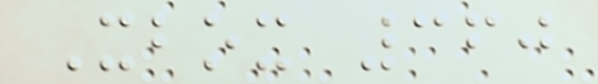Xbox 360
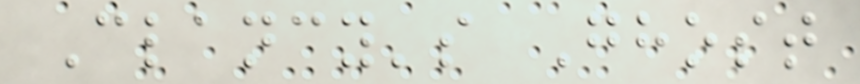Clancy's Ghost
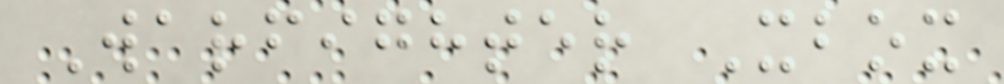Warfighter Xbox
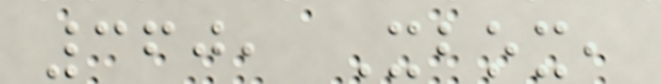360, Xbox,
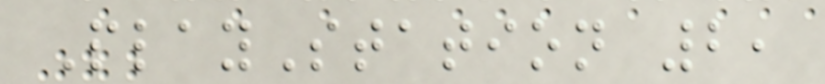PlayStation 2,
